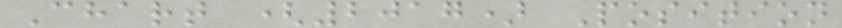Chart (2017) Position
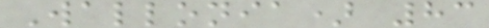Wallonia) 83
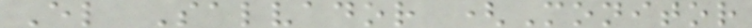El Salvador (Monitor
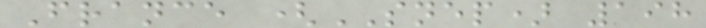France (SNEP) 198
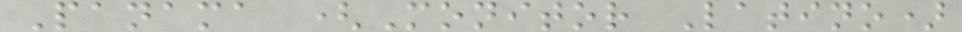Panama (Monitor Latino)
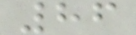86
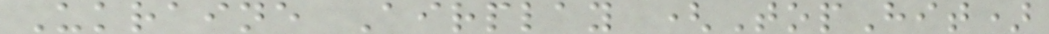Ukraine Airplay (TopHit)
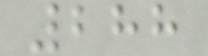288
